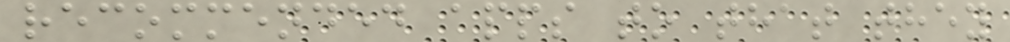recommended apps to that they
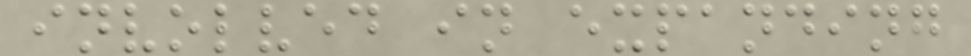involved in expanding
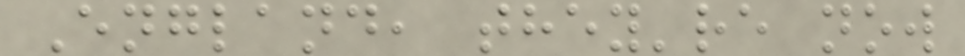England, they're now
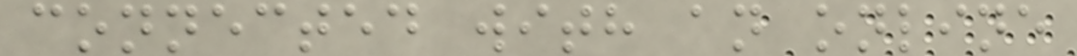connected with an online
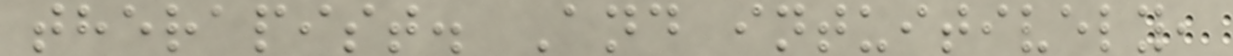therapist. And intuitively,
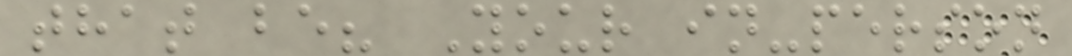that be? Your in-person
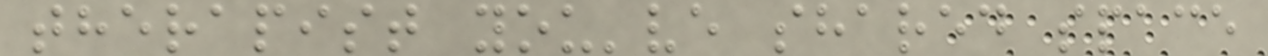therapist you've shared space
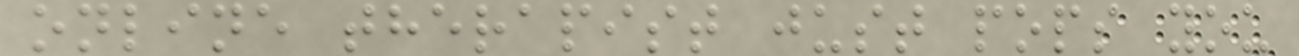online therapist just pops you
